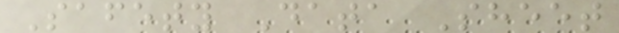Safety Data Sheet
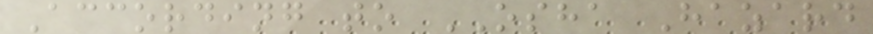According to OSHA Hazard
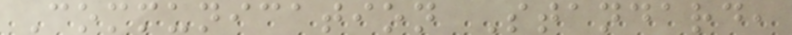Communication Standard,
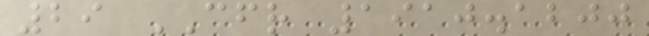29 CFR 1910.1200
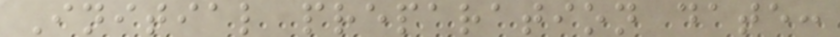Initial preparation date:
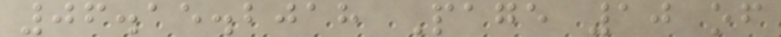06.15.2018 Page 10 of
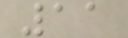11
